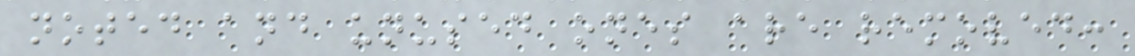noted and unused ones are removed:
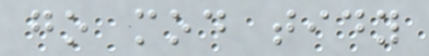go mod tidy
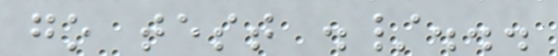go test ./...
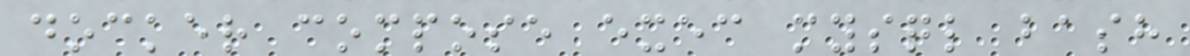docker compose exec mysql bash
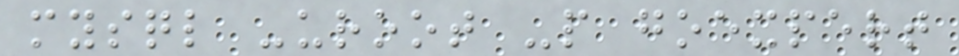mysql -uroot -p goexpert
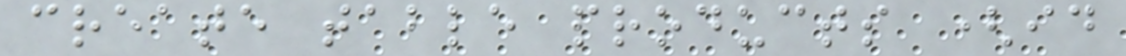create table products (id
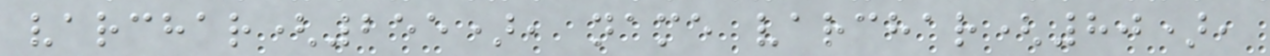varchar(255), name varchar(80),
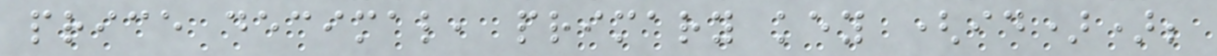price decimal, primary key (id));
